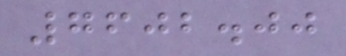7602.00
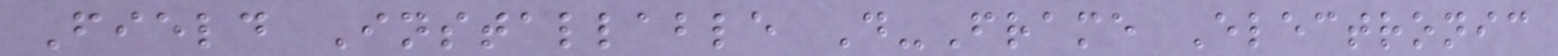Field Installable D-Frame Electronic
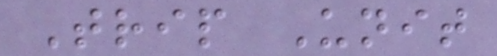Trip Unit
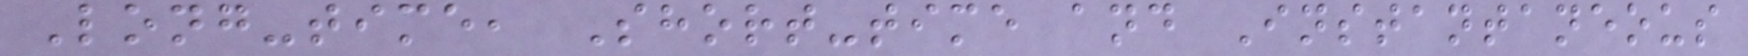Long-time, Short-time and Instantaneous
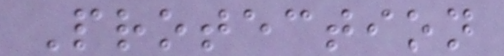Protection
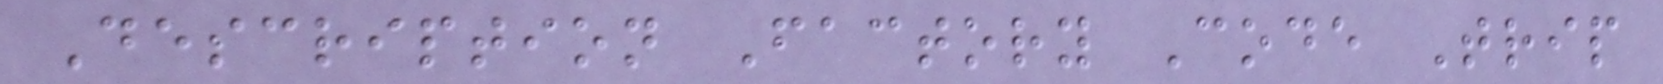Description Factory Code Trip
